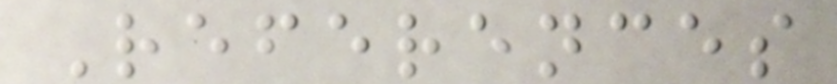References
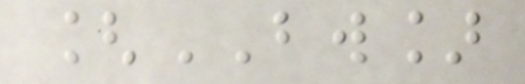[BW]
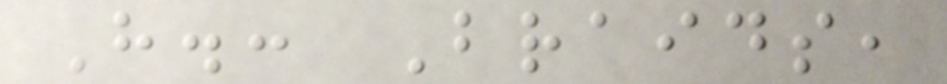H.: Braids,
